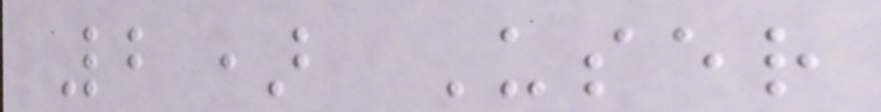2) User
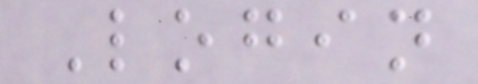Login
